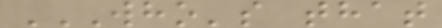WHO'S THAT
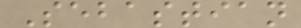Sebastian
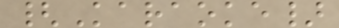{Karaoke}
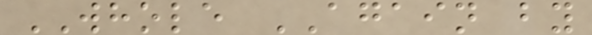WHOLE AGAIN by
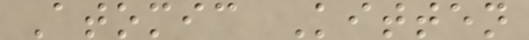Atomic Kitten
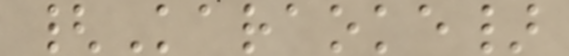{Karaoke}
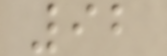92
